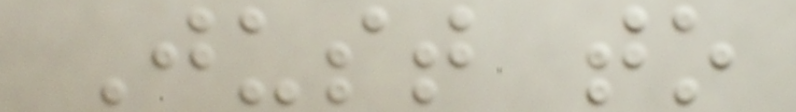Just to
